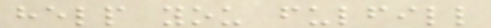help you fulfill
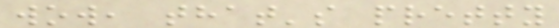wow, that's pretty
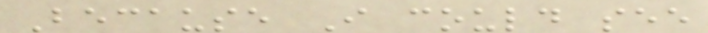Because I could see
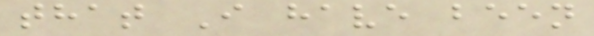that I have been
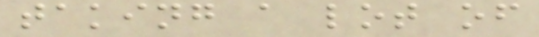taking a lot of
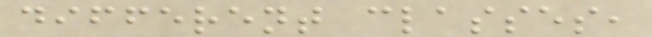different classes,
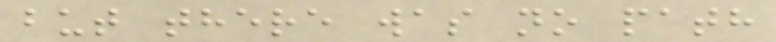but there was no path
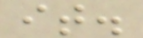it.
